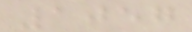1057
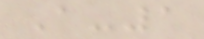A-1
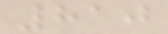810
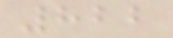822
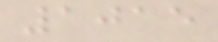1015
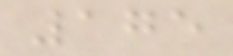175
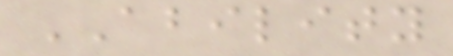ABILITY
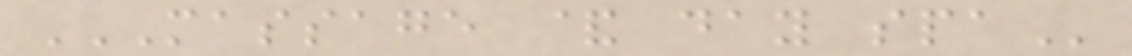MASSAGE & DAY SPA
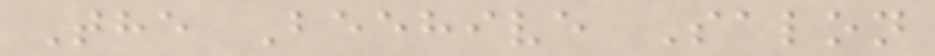The Beehive Salon
